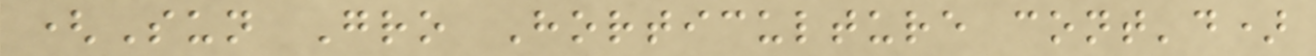(Sun Gro Horticulture cont'd)
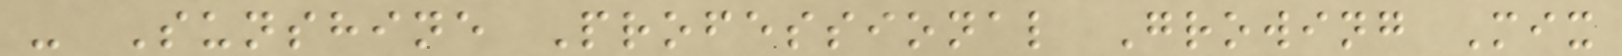- Sunshine Professional Growing Mix
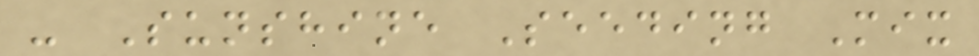- Sunshine Seeding Mix
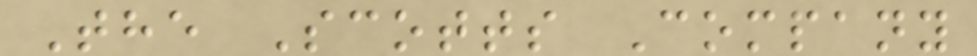The Scotts Company
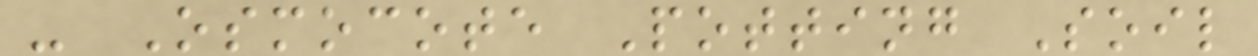- Osmocote Potting Soil
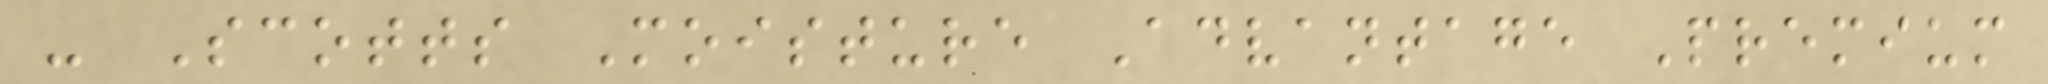- Scotts Moisture Advantage Premium
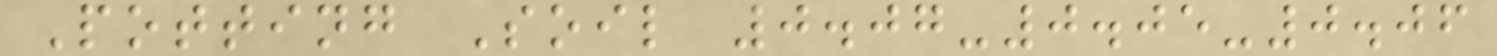Potting Soil 0.07-0.05-0.06
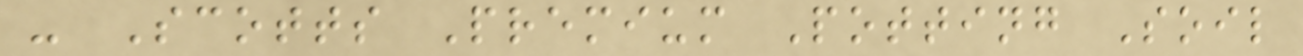- Scotts Premium Potting Soil
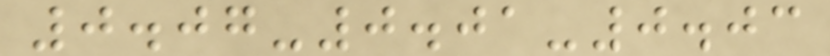0.07-0.01-0.03
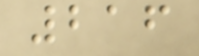216
